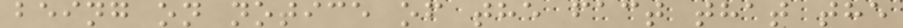being on notice of the fact that the
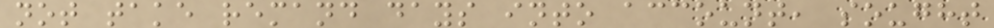not take remand days into account, sought
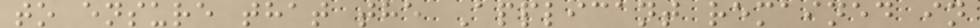to ensure that the Applicant remained in
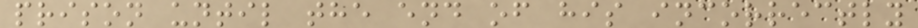prison until the end of his incorrectly
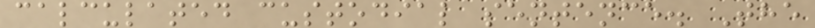calculated custodial sentence. The
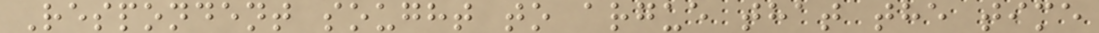Respondent sought to argue that the time
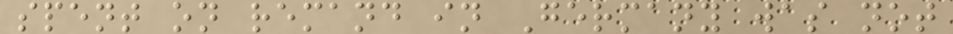spent on remand in Germany was not
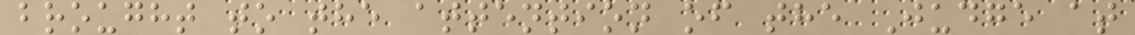brought to the attention of the Judge at
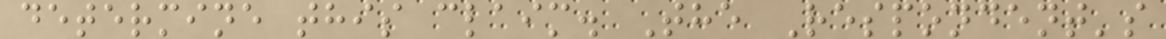determine this claim. The Respondent's
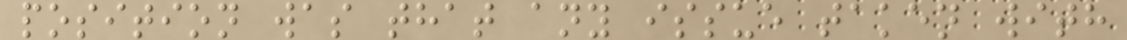position was that any issue taken with
